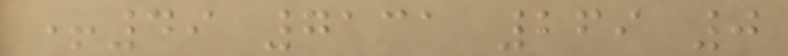+49 7131 269 0
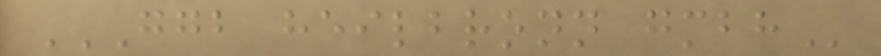GGB HEILBRONN GMBH
